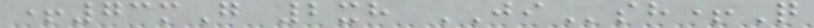+73mG 2xh JIsh+Q
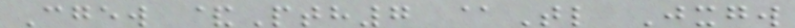Cgew &Pth7 @Tl Jxgw
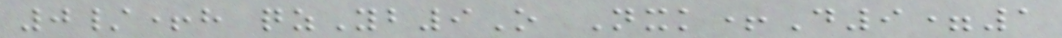0/+h qzYb9O Nxk+D9=1
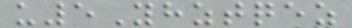u5Yhztqez
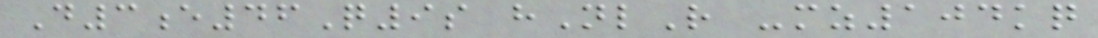D3e46Q9s hNlR -mz104kq
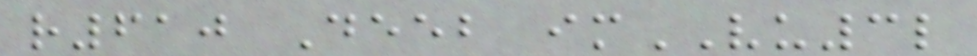r610 Deeb imVU3l
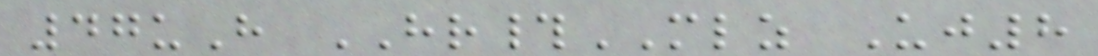47uH HR#MLZ Uj8
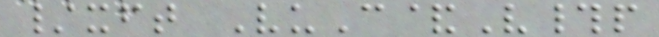/xft VuC&V#p
